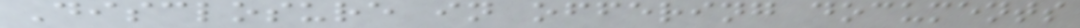Disclosure in offering documents
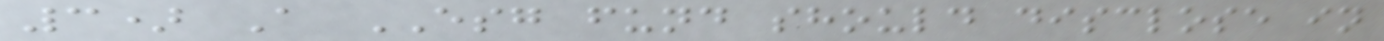3) A ESG fund should disclose in
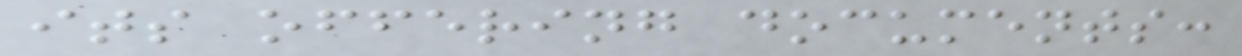its offering documents:
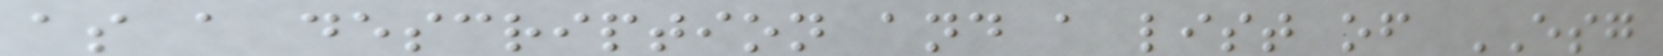as a description and a list of ESG
